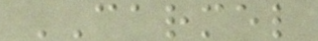CARMEL
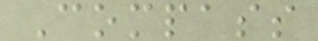Compass
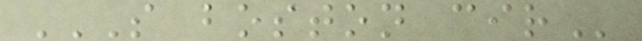S BOSTON CIR
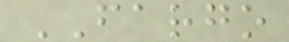FARGO
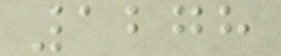1278
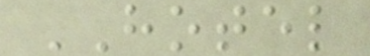HOTEL
